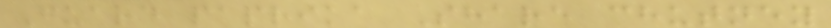Guard paprika Share chutney
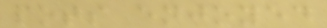pots enjoyed
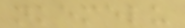nkemelu
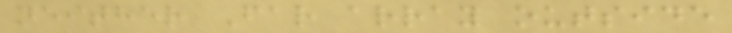neither Far array outside
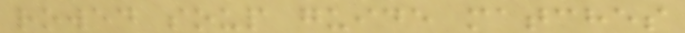rowed soup guide matches
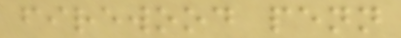firewood penn
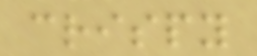crispy
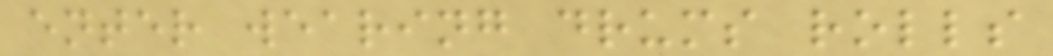enter wearing drums rolls
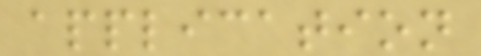application
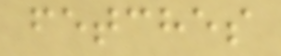fetches
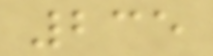235
